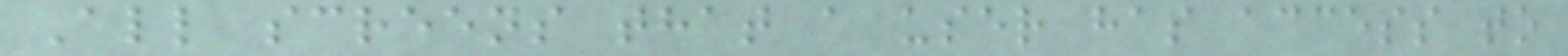All screens that a user has access to
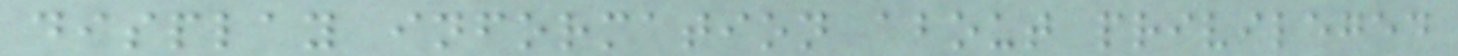display information about privileged
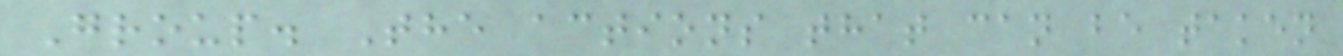Group. The actions that can be taken
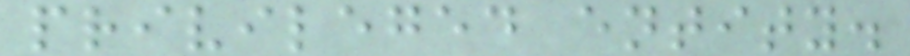privileged entity.
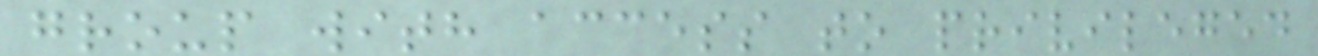group with access to privileged
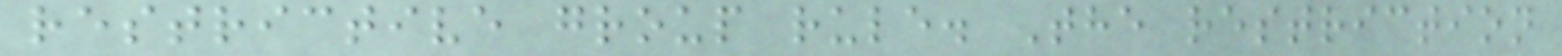restrictive group rule. The restriction
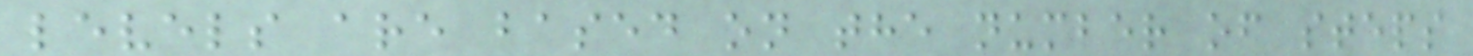levels are based on the number of steps
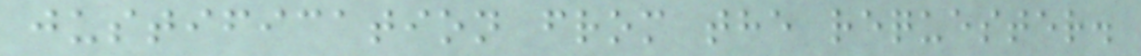justification from the requester.
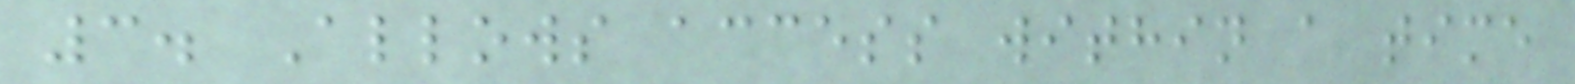3. Allows access within a time
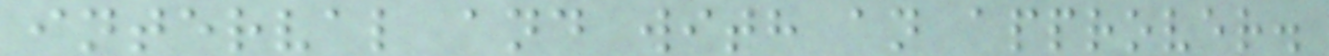interval and with an approver.
